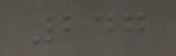247
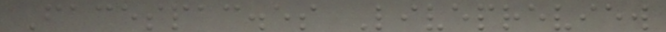Facespac.es Livepreview
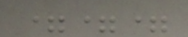===
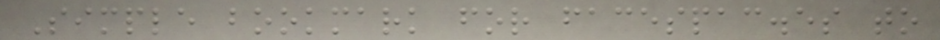Simple bookmark for facespac.es to
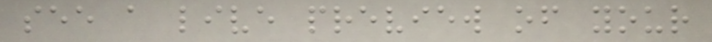see a live preview of your
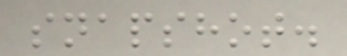snapshot.
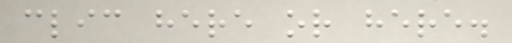clic here or here.
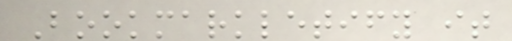Bookmarkletify it
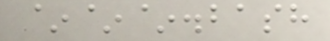~~~.bash
